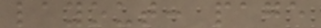layout: page
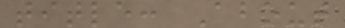title: About
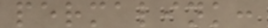permalink:
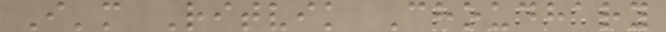I'm Ritvik Choudhary
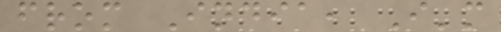from India, I'm
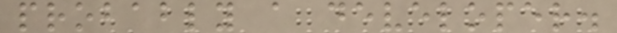probably a developer.
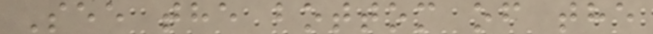See the bottom of the
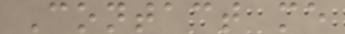Contact me
